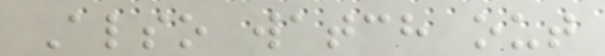Also watch out
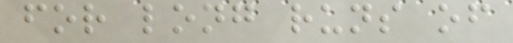for long runs of
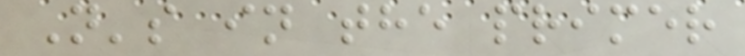N's in the primer
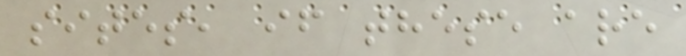sites, if these are
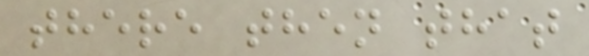there then that
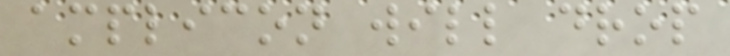amplicon will drop
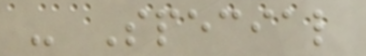- Special
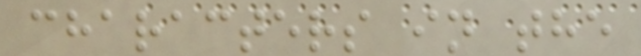characters in the
